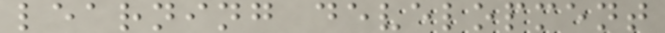learning development
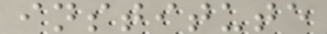institute
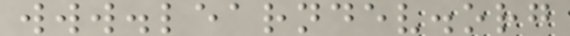www.learndev.org
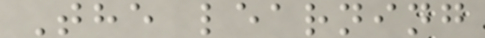The learning
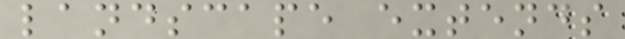landscape extends
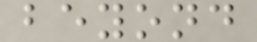beyond
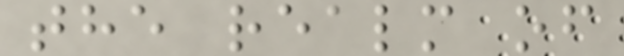the realm of
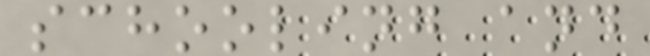schooling and
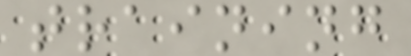training
